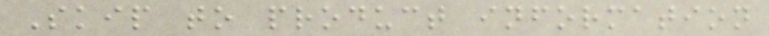Skip to product information
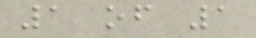1 of 1
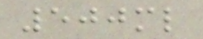500ml
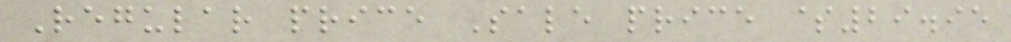Regular price Sale price $29.95
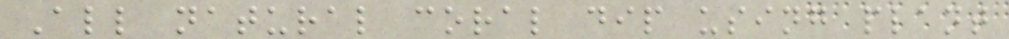All natural coral dip using plant
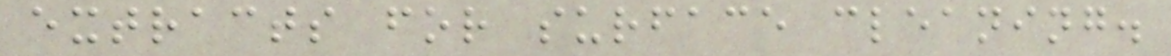extracts for surface cleaning.
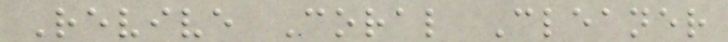Revive Coral Cleaner
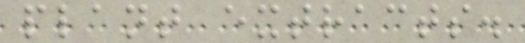plant extracts.
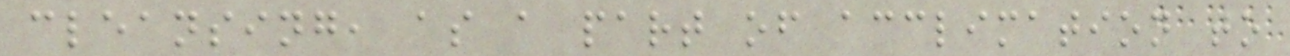cleansing, as a part of acclimation to
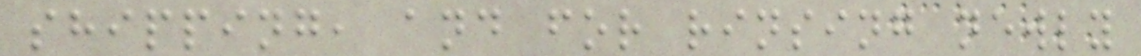shipping, and for rinsing newly
